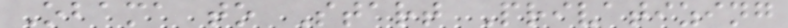Obama to Start Privatizing
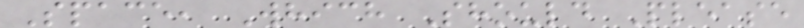Space, Which Should Please
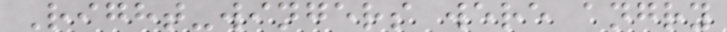Right-wingers were angry
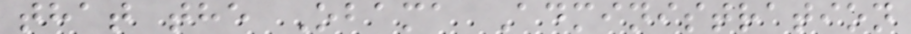that the Obama Administration
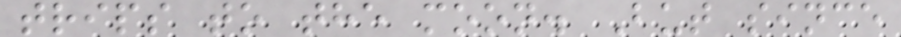trips to the moon. But since
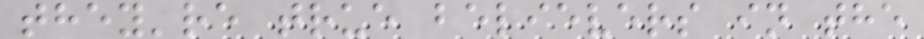they're true believers in the
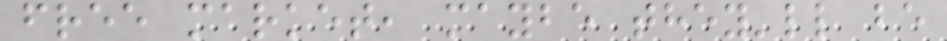free market, maybe they'll be
